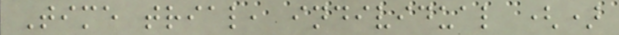Time trial, individual ()
